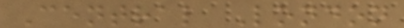Central London
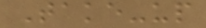Take-up
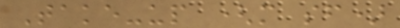Take-up (m sf)
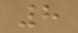8
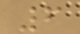6
